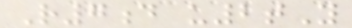R7d u2tY
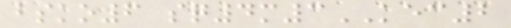bsko6 sq4m3KEC2
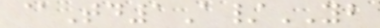@Td1A/YB
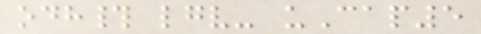odh# lgv- uCap5
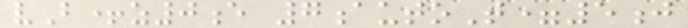vB+z0e 7autoT=5j
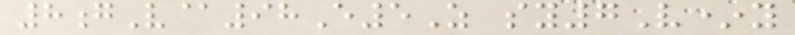8gV@98E5Z sy7V*y
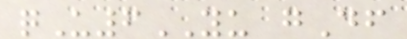qU6YU gDf
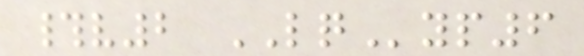#v2 LQyp6
